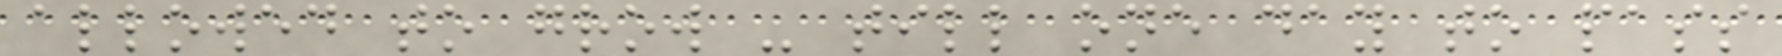allowed to grow - till one day to pass
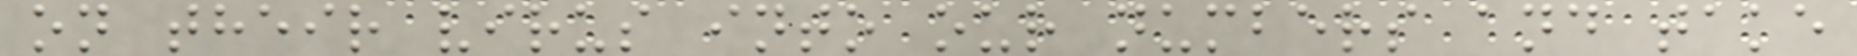on their virus into our numbers and take
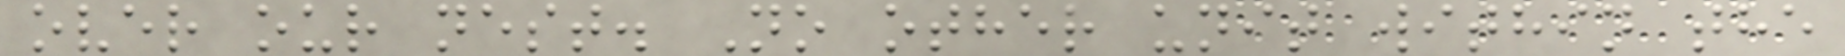over our nest. No other unit within the
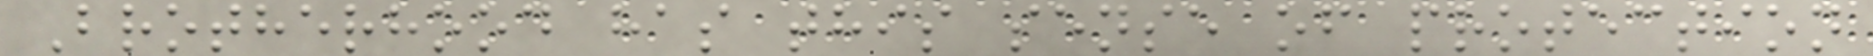Brotherhood has this sense of protection
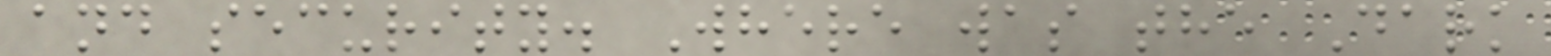and security. Where was the Dark
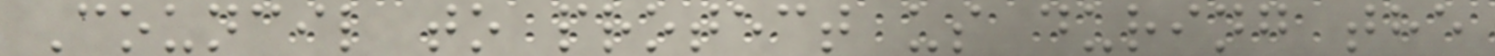Council to protect us during the
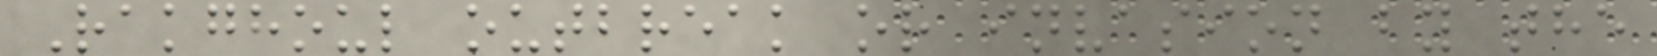Rakghoul outbreak or invasion by the
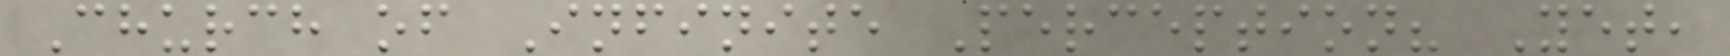Church of Infinite Perception? Yet,
